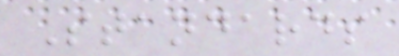Standards
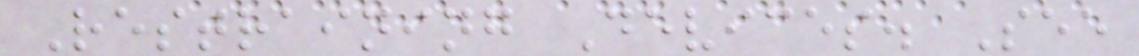Restraining Devices. See
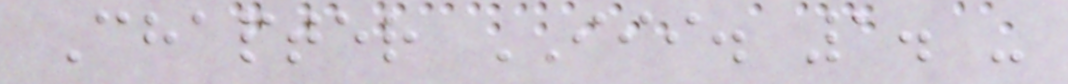Chapter III. 1. -
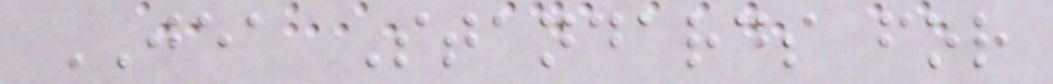JEA Standards for
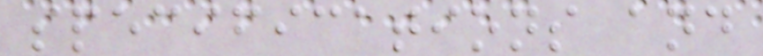specifications and
